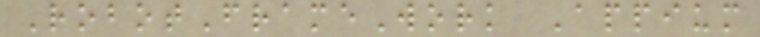RobotFrameWork Appium
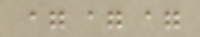===
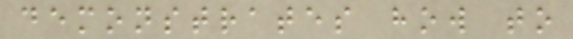demonstrates how to
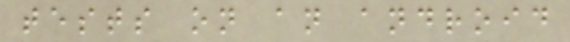tests on an android
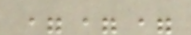===
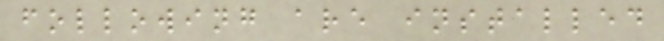following are installed
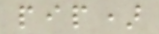pip)
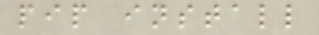pip install
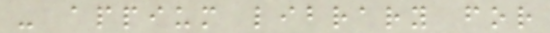- appium library for
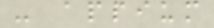- appium
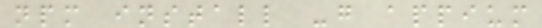npm install -g appium
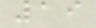19
